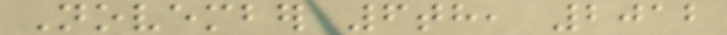November 6th, 2012
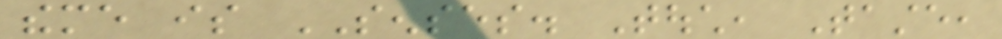theme is SENSES. Touch, Taste,
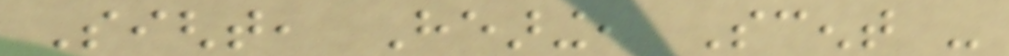Sight, Hearing, Scent -
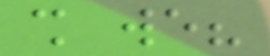shall we?
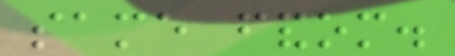same fandom.
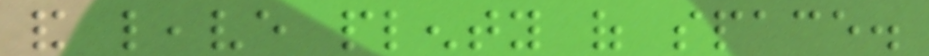and leave plenty of space.
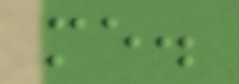me.
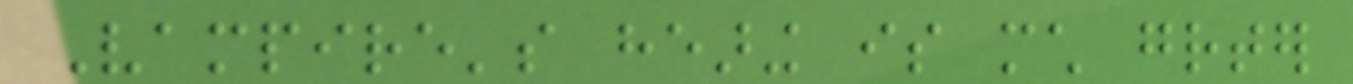Vampire's hearing is much greater
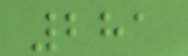281
